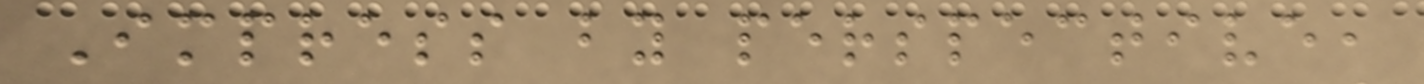Impress by perspective,
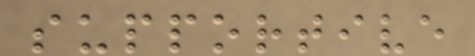supportive
